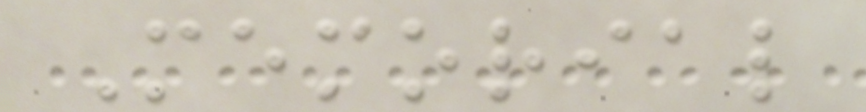Memorial
